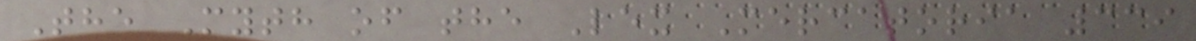The Myth of the Lex Mercatoria 339
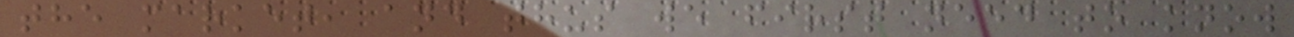the market, and thus we first need to know
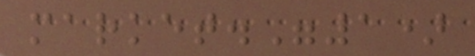market."1)
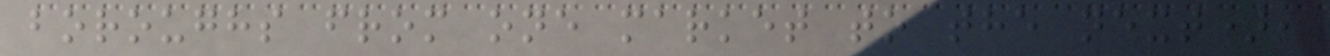boroughs from one market to the next),
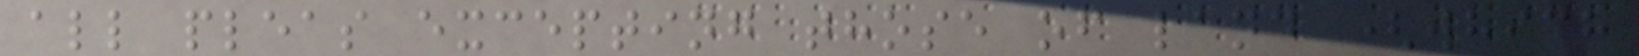all pleas excepting those of land (which
